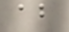about
